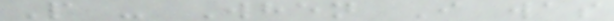P - When I was
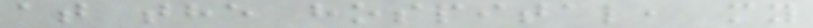at the hospital, my
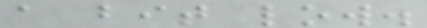a bit low.
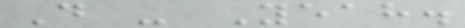D - Yeah.
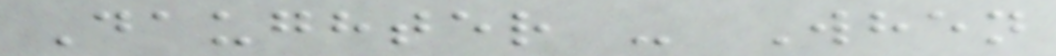Daughter - When
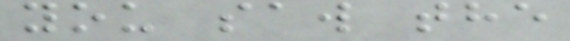you saw the
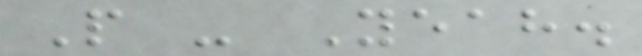P - Yeah.
